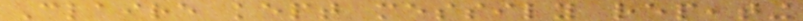Claire kept messily repeating
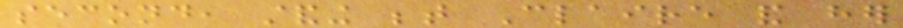second, standing between Claire and her
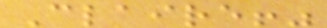Claire!"
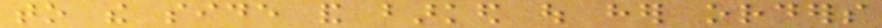to the side and barked out her orders
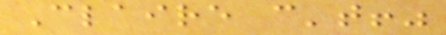Claire can't!"
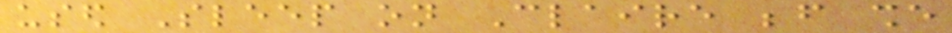used Sleep on Claire before she
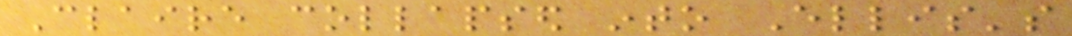Claire collapsed into Ellis's
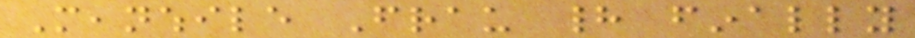Meanwhile Frau had finally
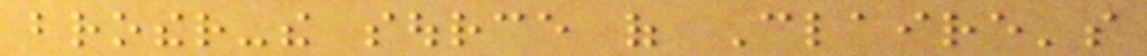brother-the source of Claire's
